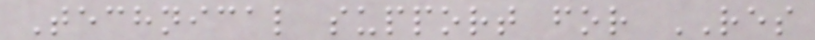Technical support for RES
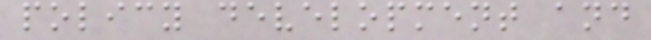policy development and
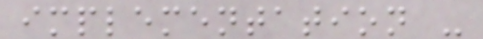implementation -
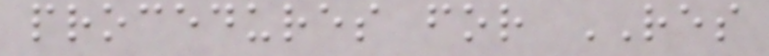procedures for RES
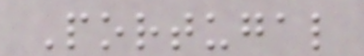Portugal
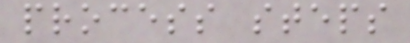process steps
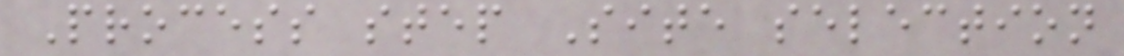Process step Site selection
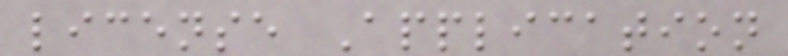license Application
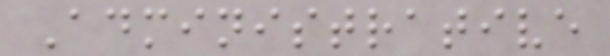Administrative
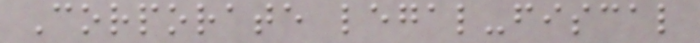Corporate legal-fiscal
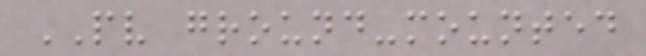PV ground-mounted
